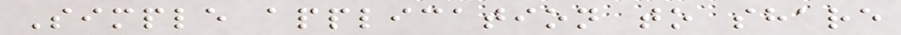Simple application to share
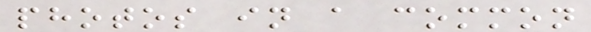photos in a common
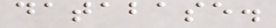database.
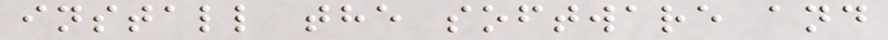install the software and
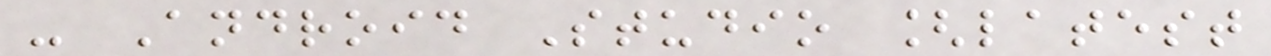- Android Studio [latest
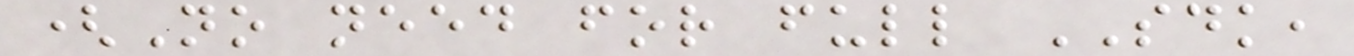(No need for full SDK,
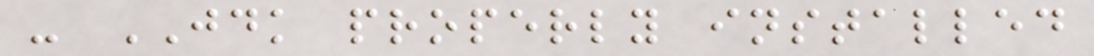- JDK properly installed
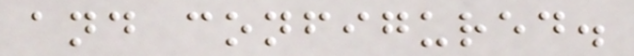and configured.
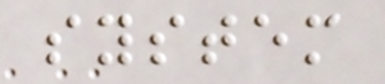system
